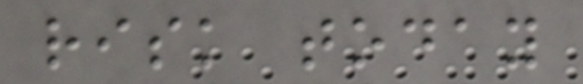risk today
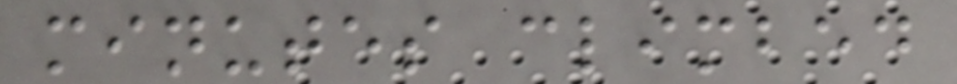minutes climbed
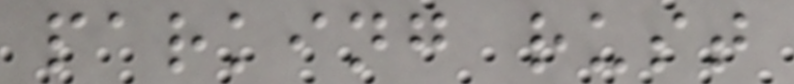parking rust
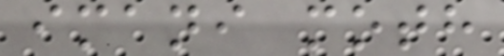imani moth
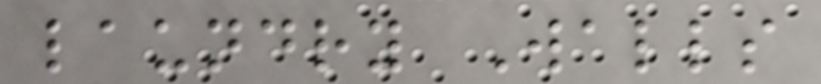laundry Walls
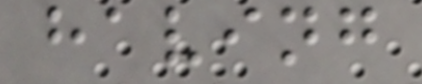having
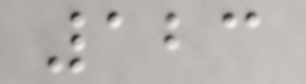123
